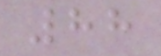88
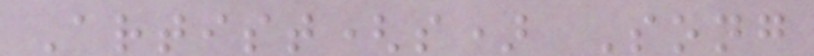Artist(s) Song
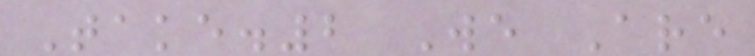Take.2 We Are
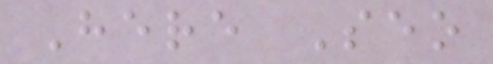Here Seo
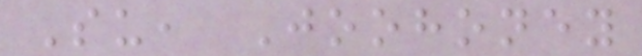Su, Joohoney
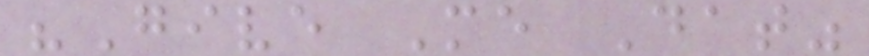"Give Me Dat"
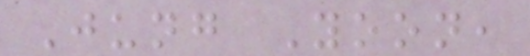Jung Yoon,
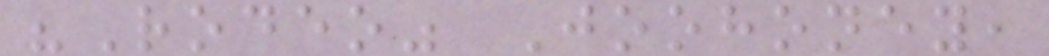"Rodeo" Joohoney,
